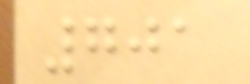701
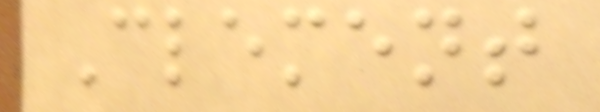Clement
